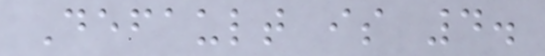Default is 4.
